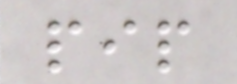pip
